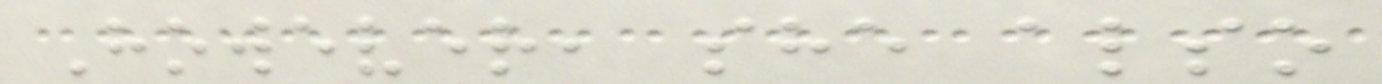However, she also
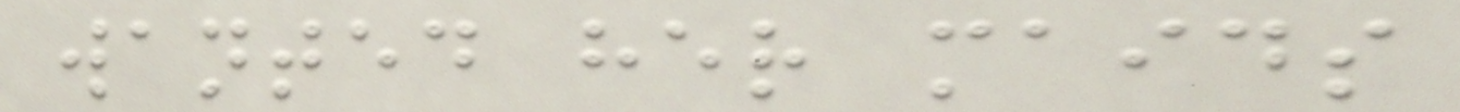wanted her maids
